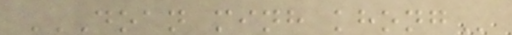DOAN MINH KHONG
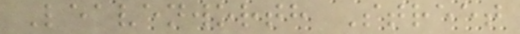Leavenworth Street
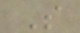S
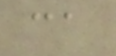ca
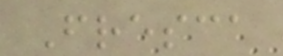Fresca
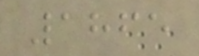1865
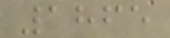1865
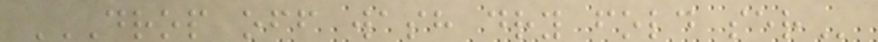DROP OFF WASH DRY FOLD SER
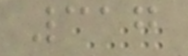317
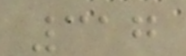317
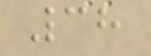38
